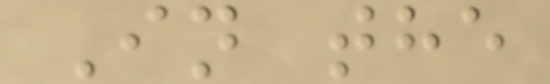In the
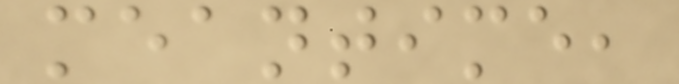meantime,
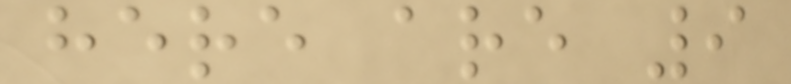here are 9
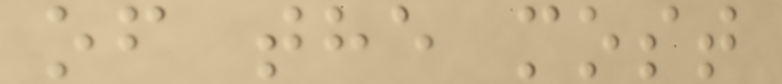of the most
